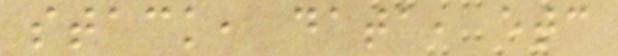stack, data, etc
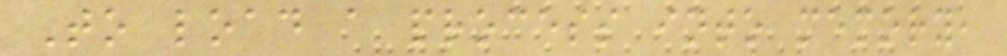To load a process into memory,
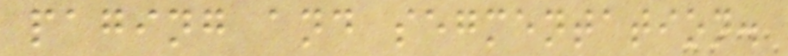paging and segmentation.
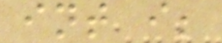int i;
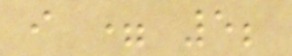i = 5;
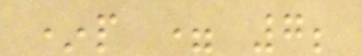*p = 7;
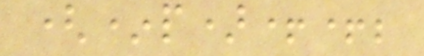(*p)++;
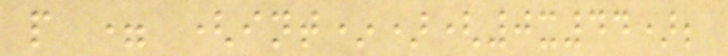p = (int*)(0x44);
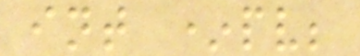int *pv;
